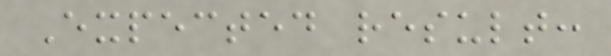Expected result:
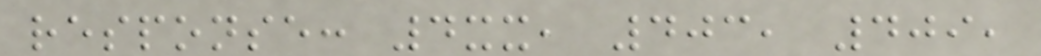response: 4xx, 403, 409,
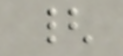{
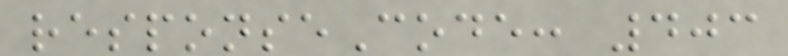responseCode: 403
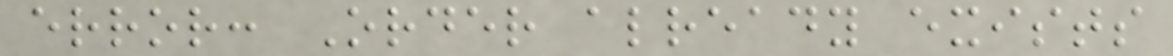error: Order already exists
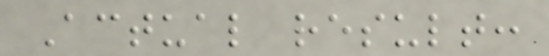Actual result:
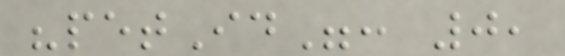"petId": 0,
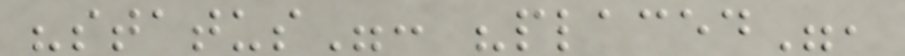"status": "placed",
